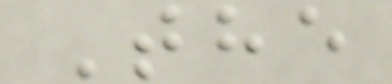The
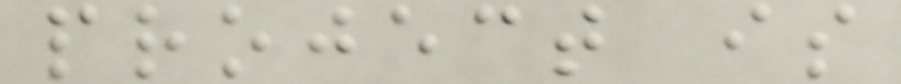project is
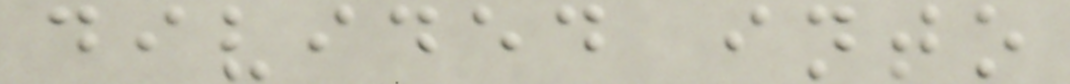divided into
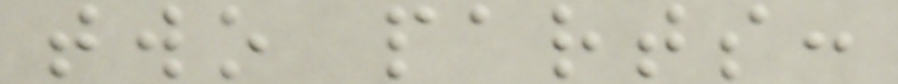two parts:
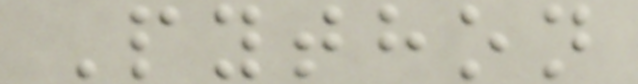Python
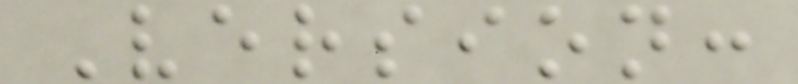Version:
